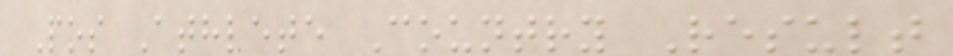Pos Athlete Country Result
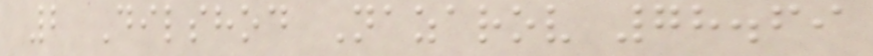2 Dilshod Nazarov 78.69
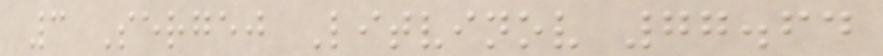3 Sergej Litvinov 77.64
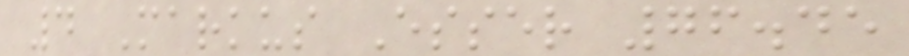4 Markus Esser 76.45
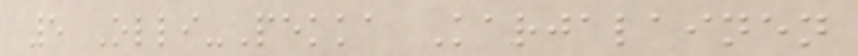5 Olli-Pekka Karjalainen
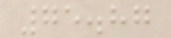75.87
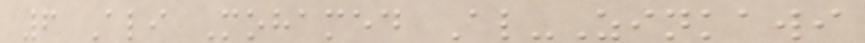6 Ali Mohamed Al-Zinkawi
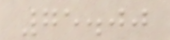75.00
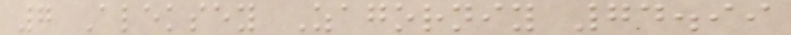7 Aleksey Zagorniy 74.99
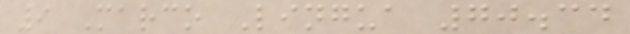9 Marco Lingua 70.34
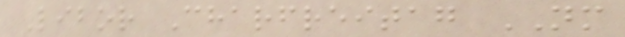Libor Charfreitag NM
